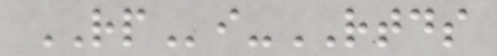RPi-RTDS
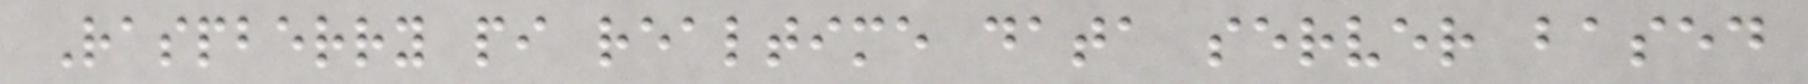Raspberry pi realtime data server based
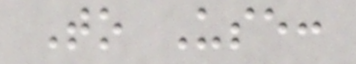To Use:
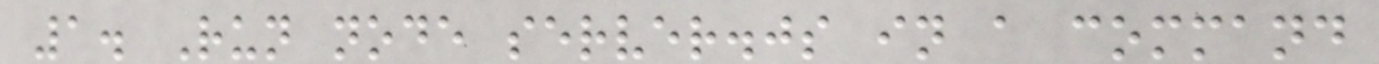1. Run node server.js in a command
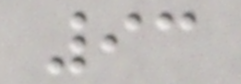93
